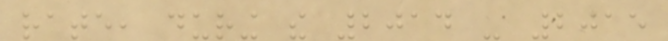rate, during the 2014 - 2015
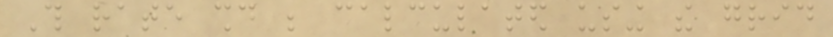This rate should be calculated using the grid
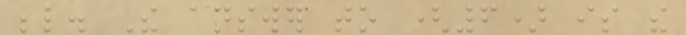below. The answer to (6) is the
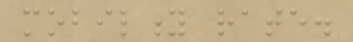mobility rate.
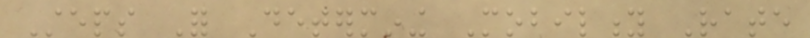Steps For Determining Mobility Rate
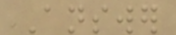Answer
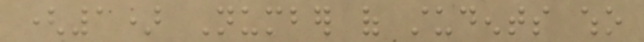(1) Number of students who
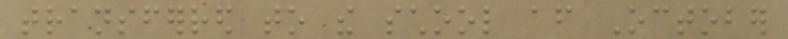transferred to the school after October
